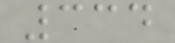334
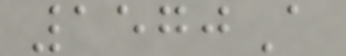1570A
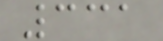331
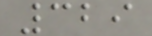329
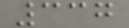337
